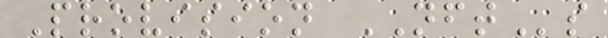Provision NFTs
